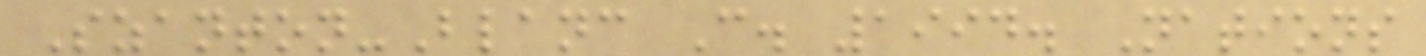Szanton-Blanc C. 1994. Nations
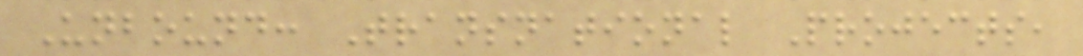Unbound: Transnational Projects,
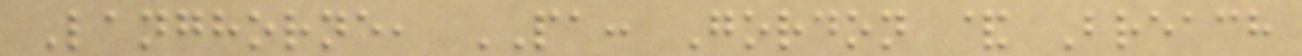Langhorne, PA: Gordon & Breach
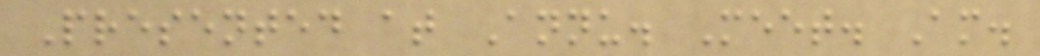Presented at Annu. Meet. Am.
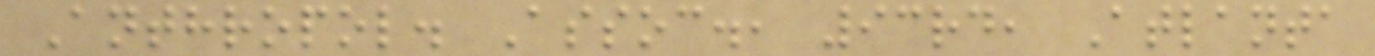Anthropol. Assoc., 93rd, Atlanta
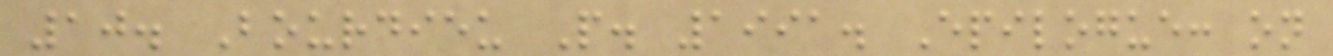10. Bourdieu P. 1991. Epilogue: on
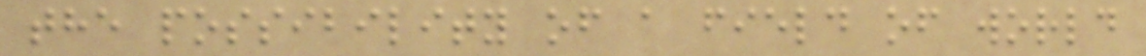the possibility of a field of world
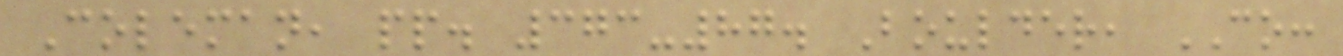Coleman, pp. 373-87. Boulder, CO:
